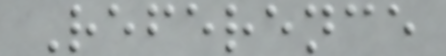Reference
